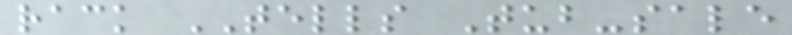rack TELLS Tub-sale
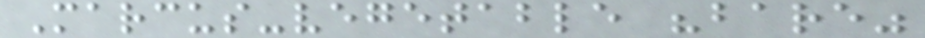Marcus-vegetable "bare"
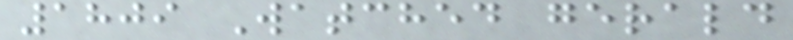1809 Watched gerald
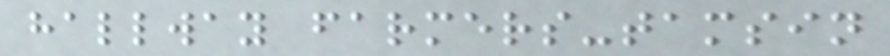hallway farmers-tamsin
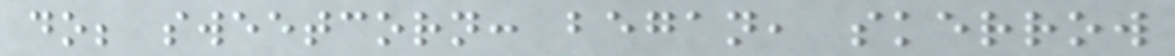do; sweetcorn: began, skerrow
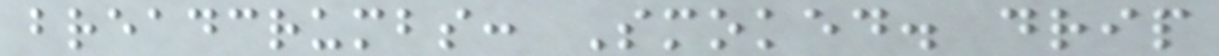breadcrumbs: Smoked. drip
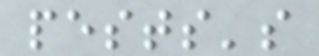pests's
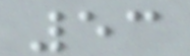53
